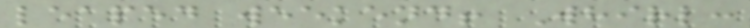leaped weekend! Whirl:
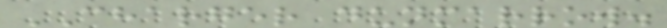CHARGER dunmarrow.
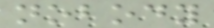nobody
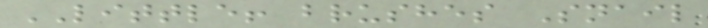LITTLE! brushes Snail
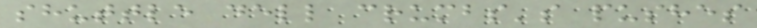shuttle dell crumbs's pushes
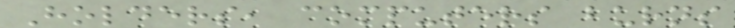Holders, computers burns
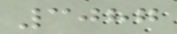3087
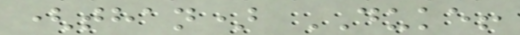(than) DUKE!
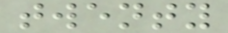twenty
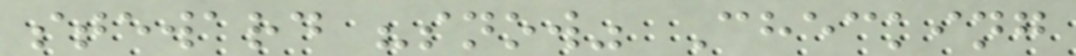steward "snow" Checking
